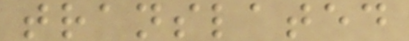translated
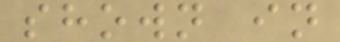shown in
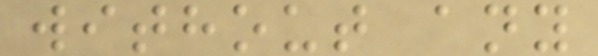without any
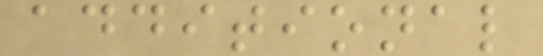additional
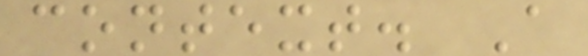context. A
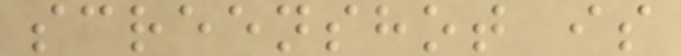screenshot is
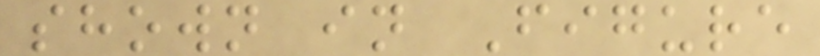shown in Figure
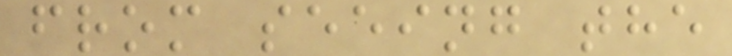from seeing the
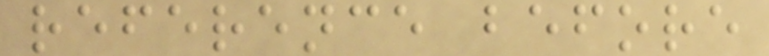reference before
